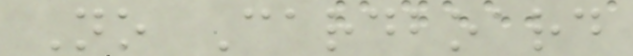No Cardboard
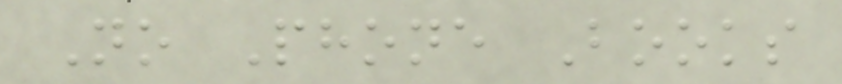No Phone Books
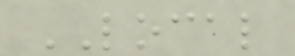LOCAL
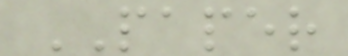PAPER
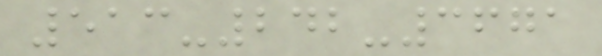513-242-3671
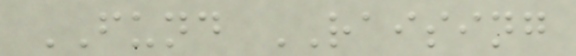FUND RAISING
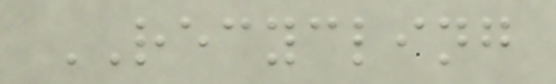RECYCLING
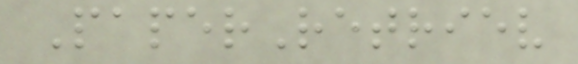PaperRetriev
